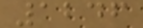1246
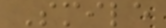Smile
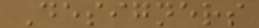Designers
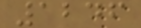1246
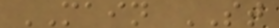MAIN ST
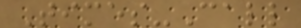Times-Call
